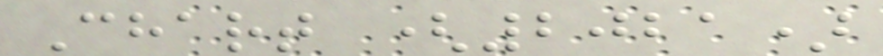Chart (2021)
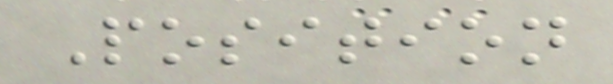Position
